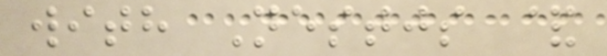with Nestjs &
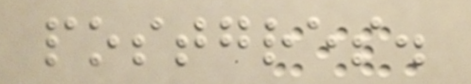postgres.
